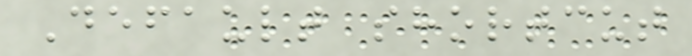Default shortcut
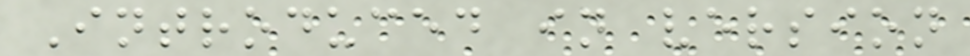Introduced in version
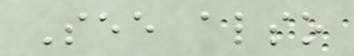See also
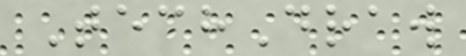TechDraw
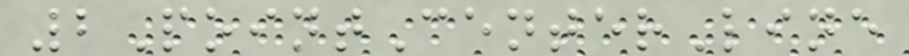2PointCenterLine
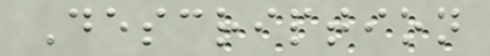Description
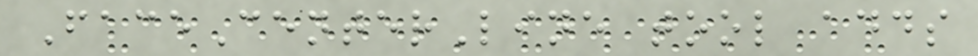FaceCenterLine tool adds
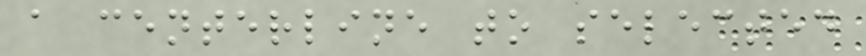a centerline to selected
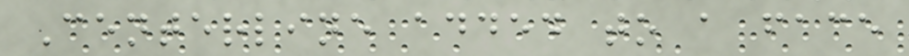Centerline added to a face
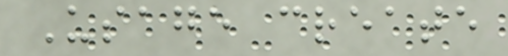Usage create
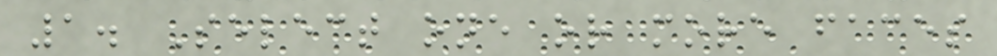1. Select one or more faces
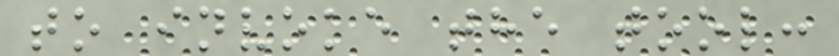to invoke the tool:
